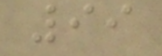99
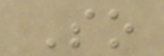So
